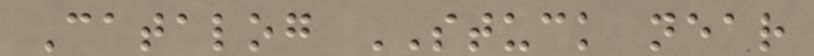Catalog STUCK near
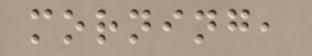morning,
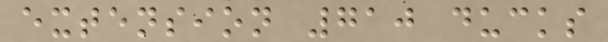extension 710 ducks
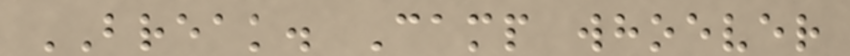BREAK. Camp whoever
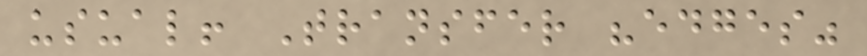usual! Transfer "edges"
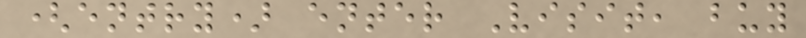(entry) enter Visit, buy
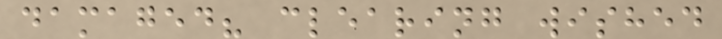damaged? clearing wished
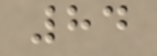84
